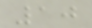10
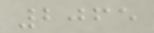2065
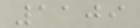1109
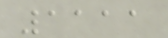1111
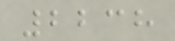2238
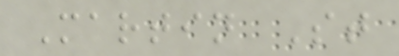Martin St
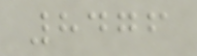8476
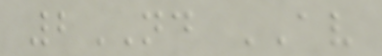2ND AV
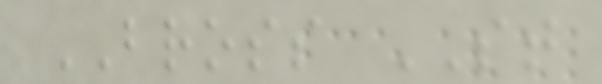BROSS ST
